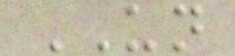UN
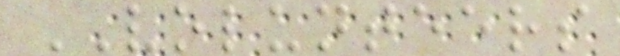VOLUNTEERS
